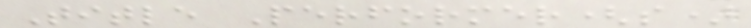Title Performer(s)
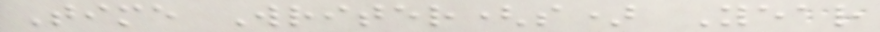Time Writer(s) Year
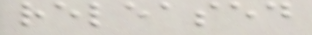released
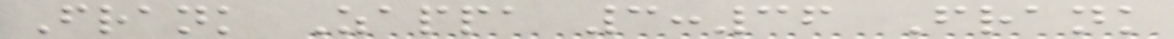Frank Zappa 3:36 Frank
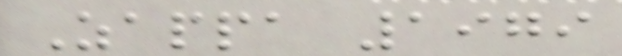Zappa 1979
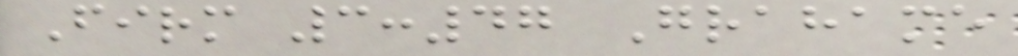Firm 3:47 Grahame
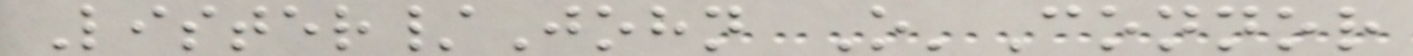Lister/John O'Connor
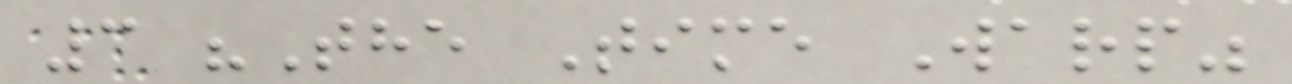3 "The Time Warp"
